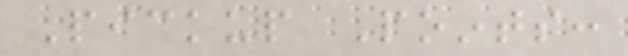Pickup Points:
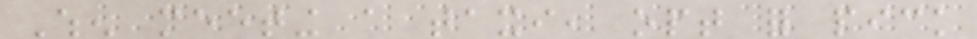When meeting a taxi, opt for pick
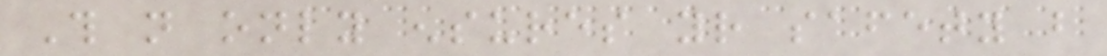This not only ensures your safety but
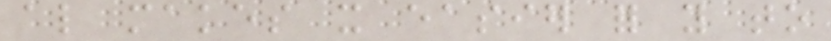also makes it easier for you to
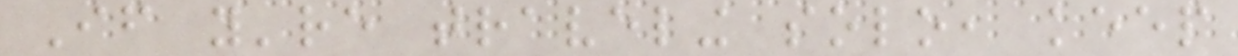If you're traveling solo, keep
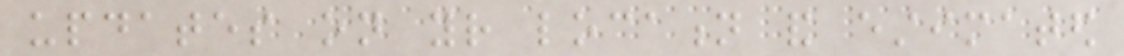updates on your location and estimated
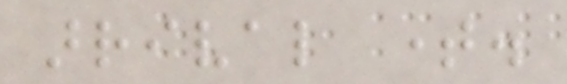arrival time.
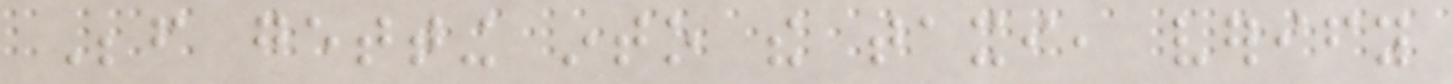Before getting into the taxi, verify
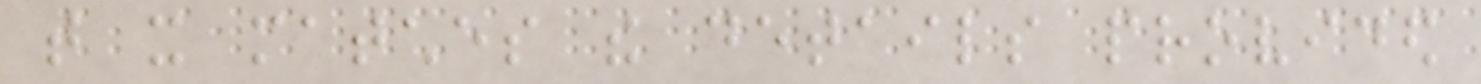that it matches the details provided
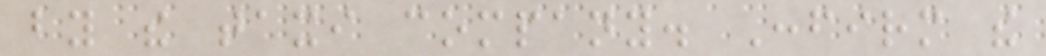by the taxi company. Confirm the
